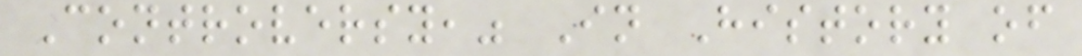Controversy," In History of
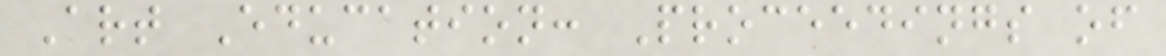Art Education: Proceedings of
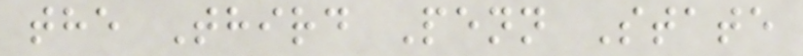the Third Penn State
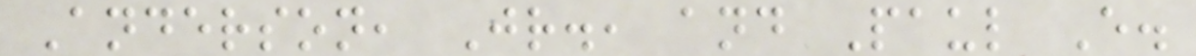Anderson, Jr., and Paul E.
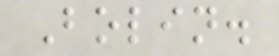Bolin.
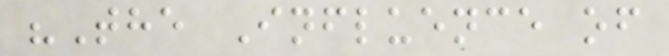"The Influence of
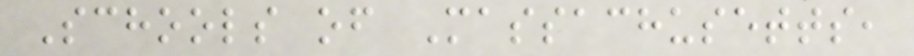Schools of Massachusetts,
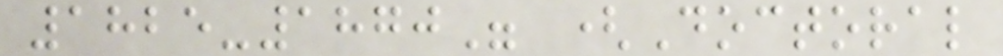1825-1870" (Doctoral
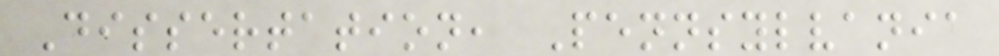Dissertation, Pennsylvania
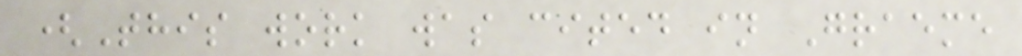(This work was cited in Graeme
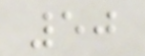50
